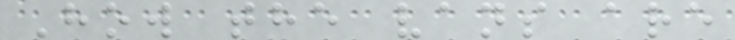How the vans are
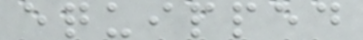equipped
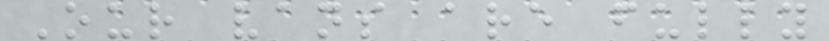Our vans are fully
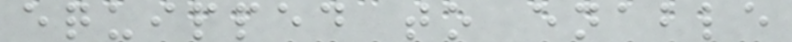equipped to enable
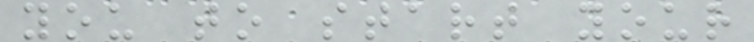you to start your
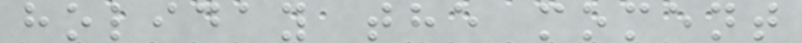holiday the moment
